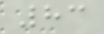83
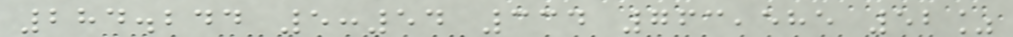284.244 5:54 334 763,585 52%
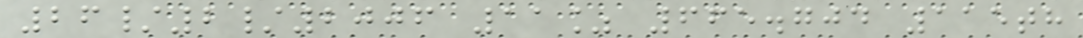26/2/2006 11% 665.704 115th
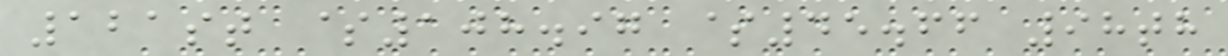121st $108.97 $45.66 98th
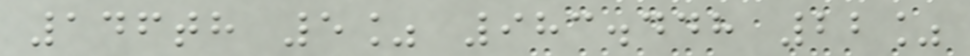146th 5% 983.448 22%
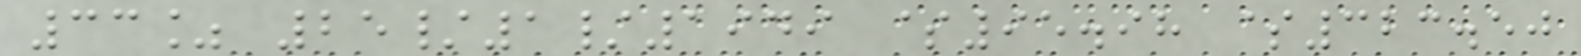33% 25/1/1949 $95.98 $323.50
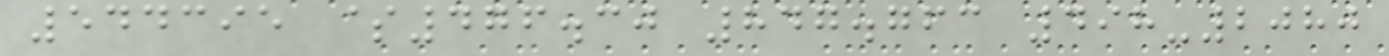544395 $476.30 847.763 498-2080
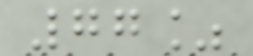77%
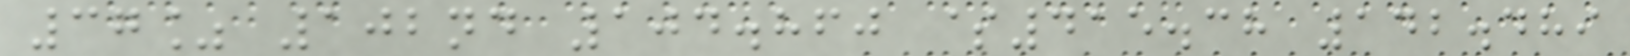37% 102nd 104.860 $415.38 142.489
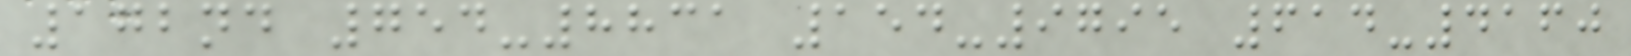172nd 754-8831 154-9795 614-4160
